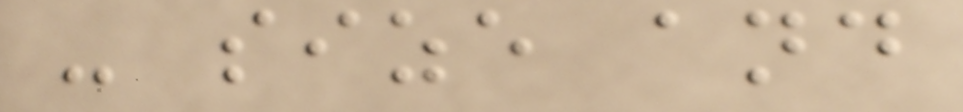- size and
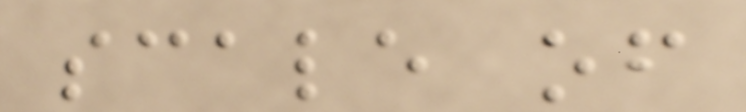scale of
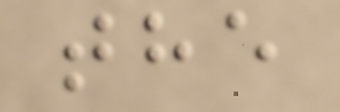the
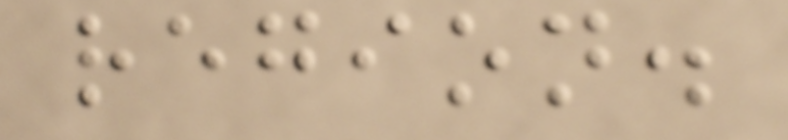region.
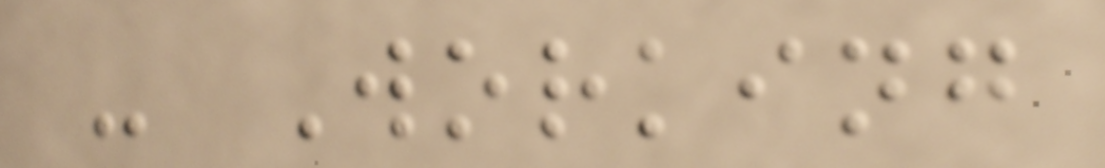- Working
